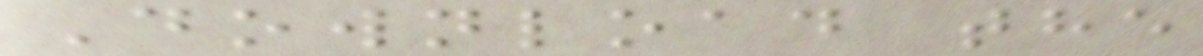Download the
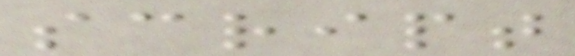script
